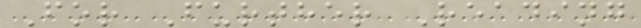For Further Reading
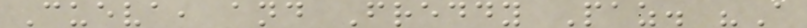Cueva, and Freddy Paz. "A
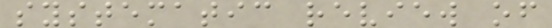systematic review of
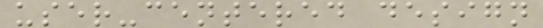user-centered design
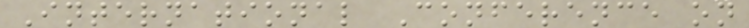International Conference on
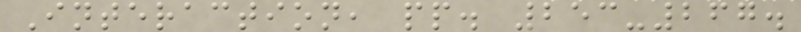Interaction, pp. 253-267.
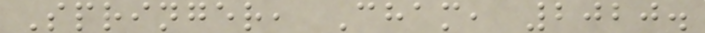Springer, Cham, 2020.
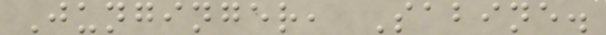Junginger, Sabine.
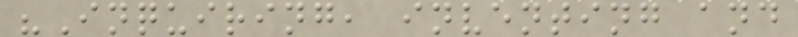"Inquiring, inventing and
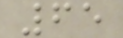65
